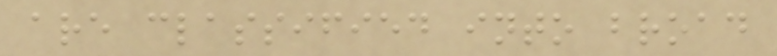are classified into broad
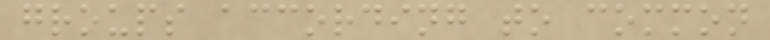groups according to common
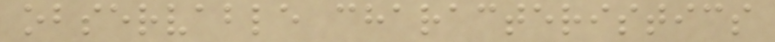observable characteristics
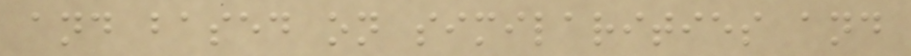and based on similarities and
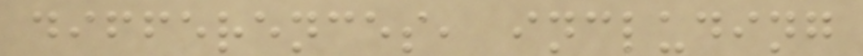differences, including
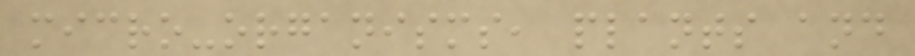micro-organisms, plants and
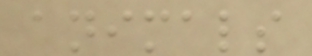animals
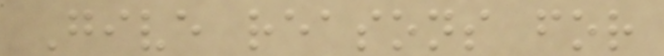Give reasons for
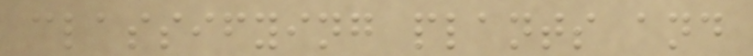classifying plants and
